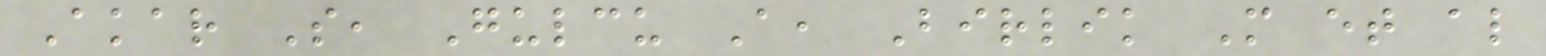Akar S, Gulcu A, Birlik M et al
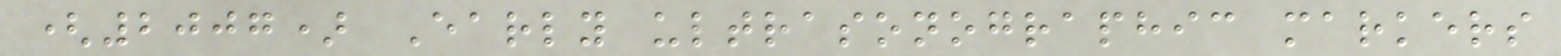(2007) Early ultrasonographic markers
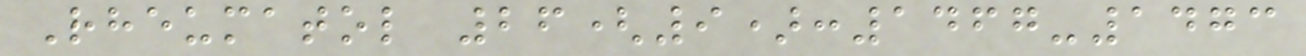Rheumatol 26(9):1467-1473
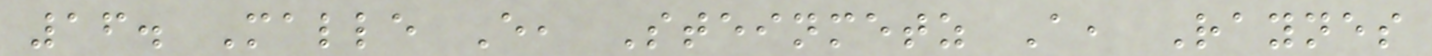16. Malle E, Steinmetz A, Raynes
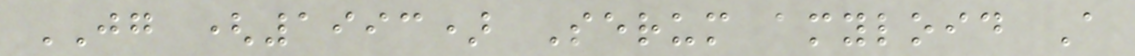JG (1993) Serum amyloid A
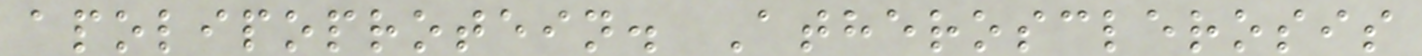apolipoprotein. Atherosclerosis
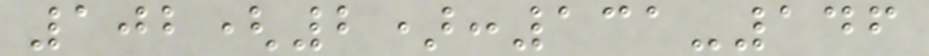102(2):131-146
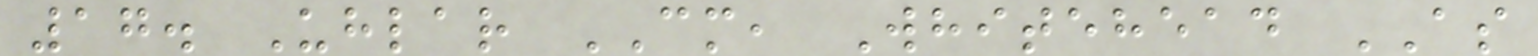17. Uhlar CM, Whitehead AS
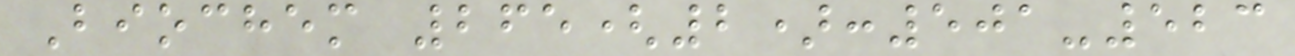Biochem 265(2):501-523
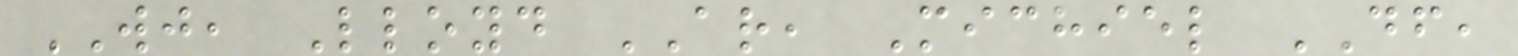WJ, Lloyd AR, Michiel DF,
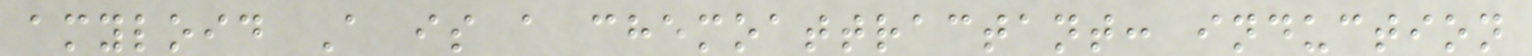amyloid A is a chemoattractant: induction
